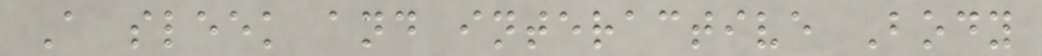A sleek and interactive Body
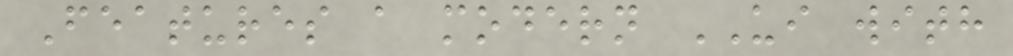Features a modern UI with
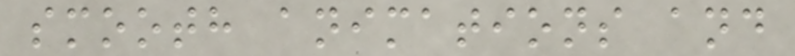smooth animations and
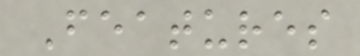Features
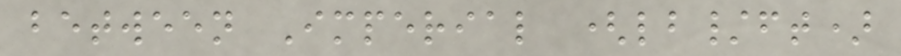between Imperial (lb/ft)
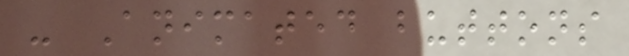- Animated buttons
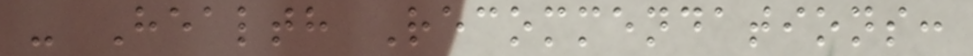- Health Recommendations:
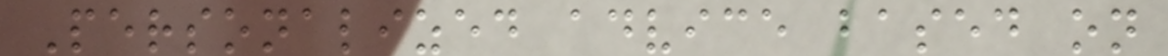Personalized advice based on
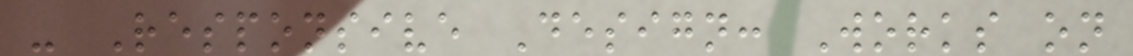- Responsive Design: Works on
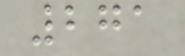271
